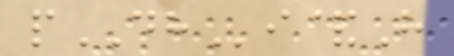pDHi&H
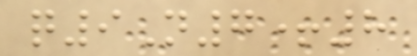q9N7+8
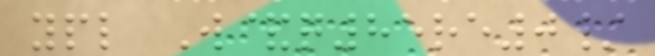ypl W&q85re0/
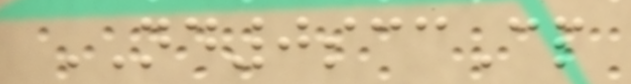ND0sccCp
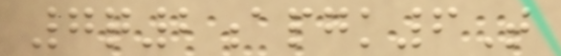7q2apgk6T
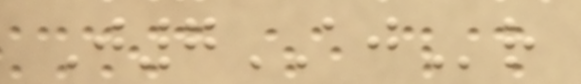J7AJr
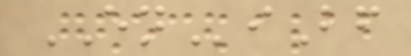ENiBf
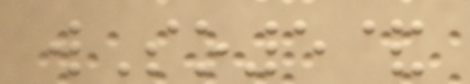wSo5&
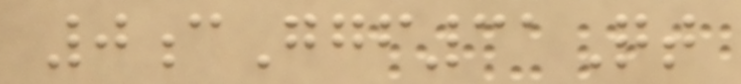0cGgf31Qt
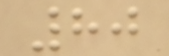80
